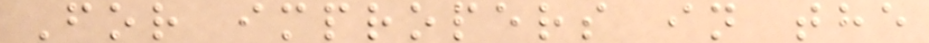For impropers in the
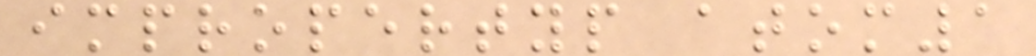impropertyp atom1
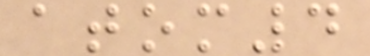atom4
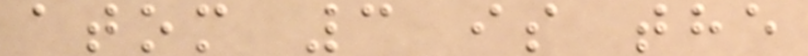atom 3 is the
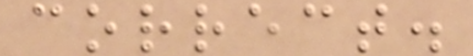correct.
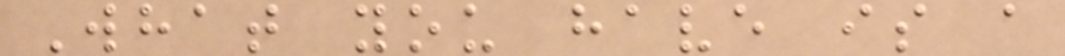What you have is a
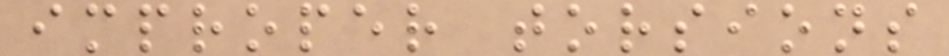improper torsions
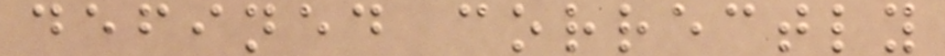defined correctly
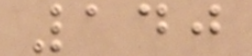140
